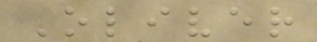Oliver
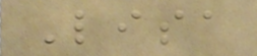Lisa
